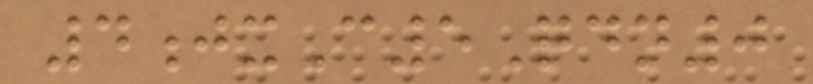4jxC5Qdn0
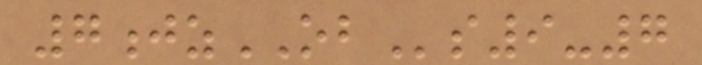7jzOBs9-7
